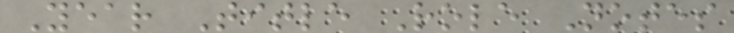Year Title Role Notes
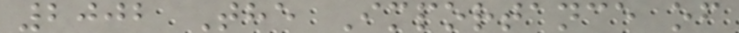2002 The Importance of
